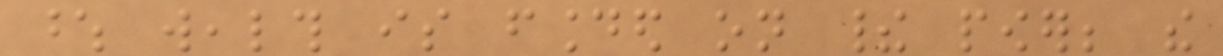whose wealth is founded on their power; the
